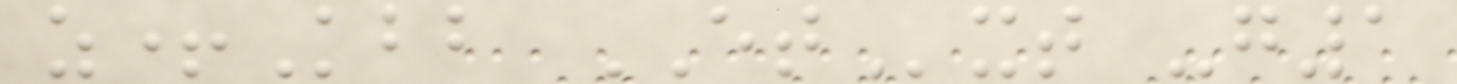z+Kbb ETxt -g1
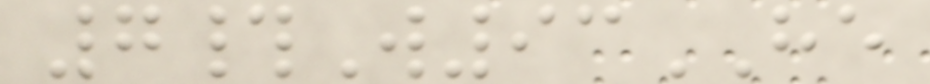7#W93HE
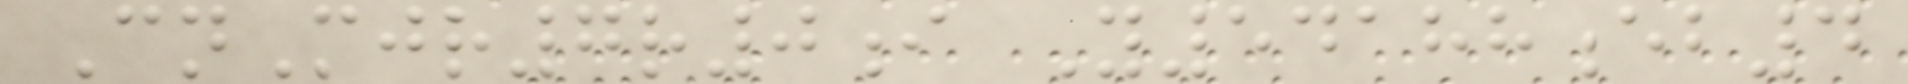CnMjr7r0i Y54188eb4
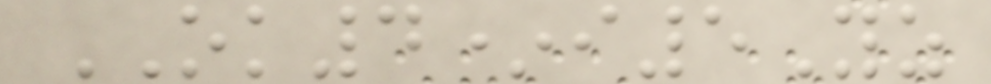OK4*i5Yz
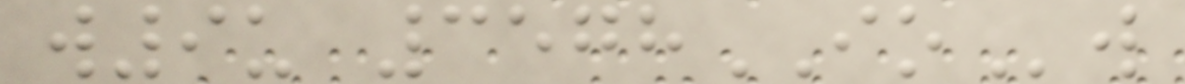w9u 3578IOw
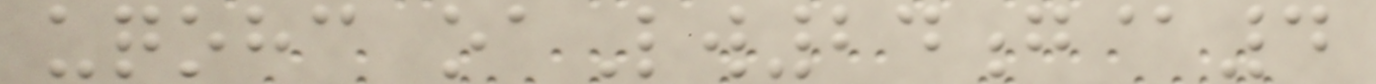uqohc oaLw24g@4
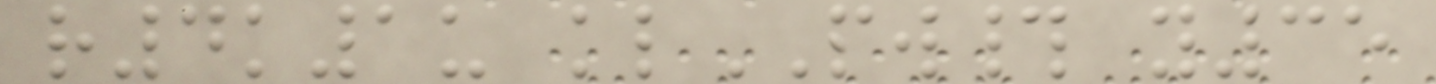r4k1u klPW# y35
